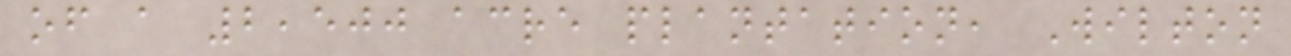of a 2,500 acre plantation, Wilton
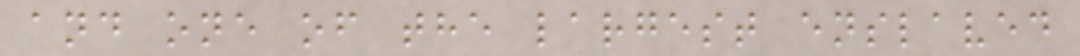and one of the largest enslaved
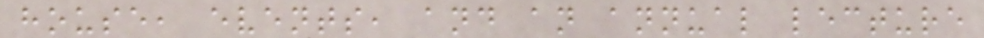house, events, and an annual lecture
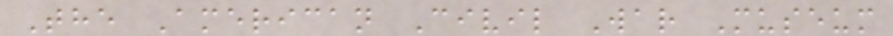The American Civil War Museum
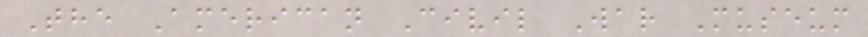The American Civil War Museum
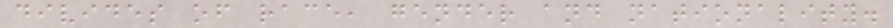divides of race, gender and nationality.
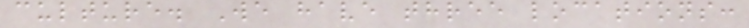culture. We have three locations:
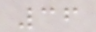36
